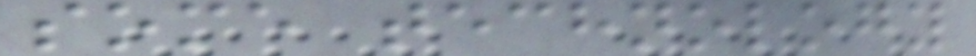some technology
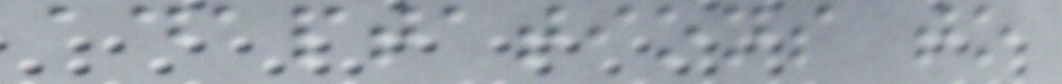adaptations to
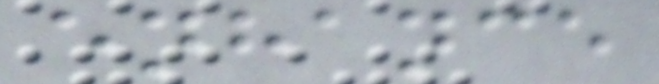enhance
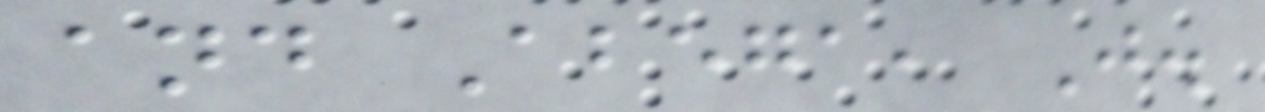and Abega, J.
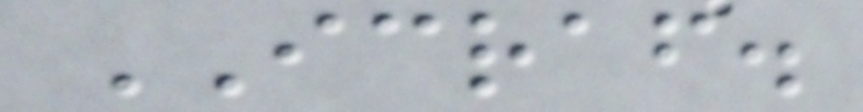ICRAF.
